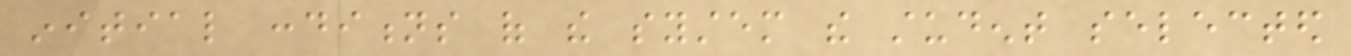initial conditions of the system the student selected
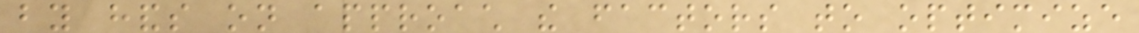by hands on approach the factors to optimize
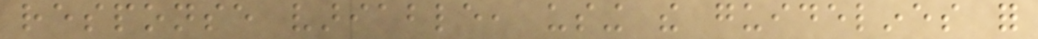response variable, using the guidelines for
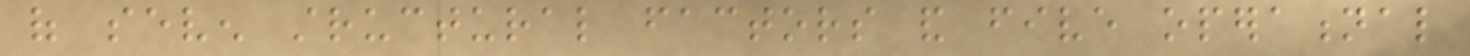of seven structural factors and five operational
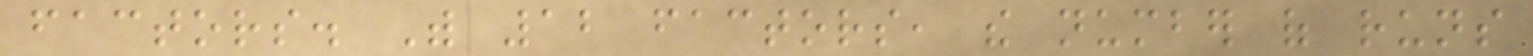factors. With 12 factors, the number of runs
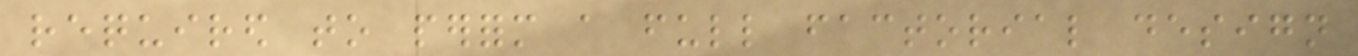required to perform a full factorial design
